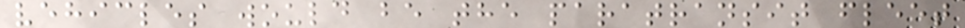vehicles would be the paratransit fleet
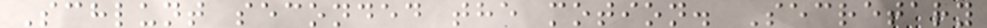Schlunt seconded the motion. Secretary
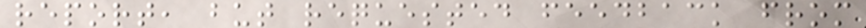report, but requested feedback from
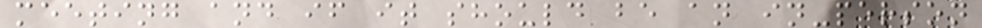meeting and if it should be an in-person
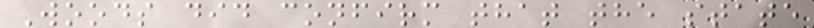Woods did confirm that the state
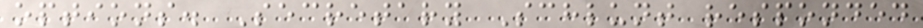options. Secretary Schlunt responded
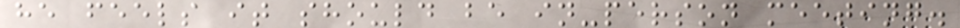he feels it should be in-person meeting.
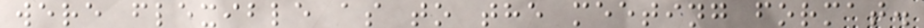were flexible as to the meeting format.
